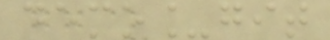demo_git
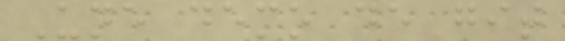Une demo de git
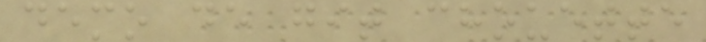demo de git chouette
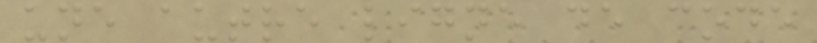une autre ligne de code
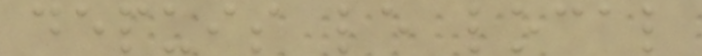depuis le local
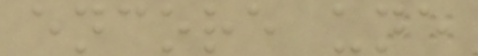encore une
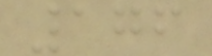176
